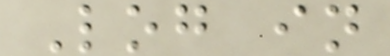Log in
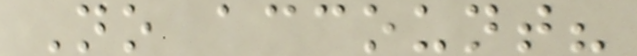No account?
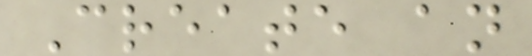Create an
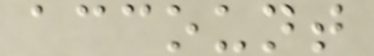account
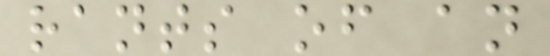rants of an
